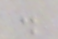.
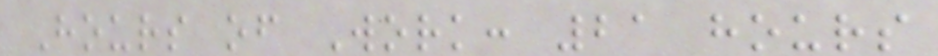Hours of Work: 21 hours
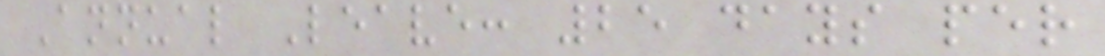Annual Leave: 25 days per
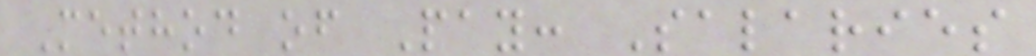Method of Pay: Salaries
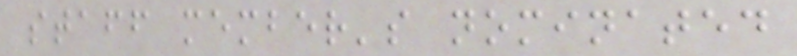staff member's nominated
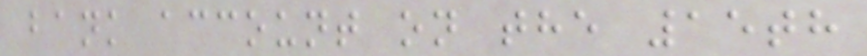bank account on the 15th
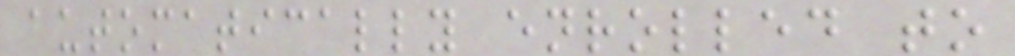automatically enrolled to
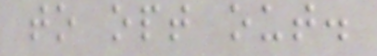to opt out.
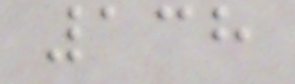138
